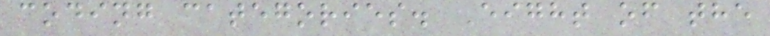coding categories. Eight of the
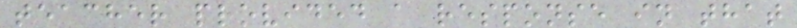teacher provided a response in that
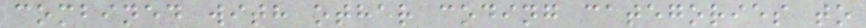combined with other coding categories to
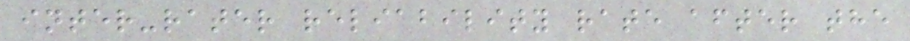inter-rater reliability rate after the
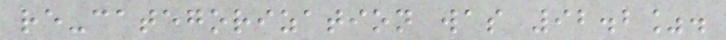re-categorization was 92.2%.
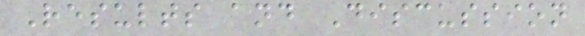Results and Discussion
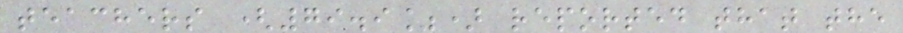teachers (79.9%) reported that the
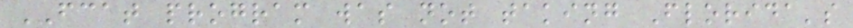FCAT program was not taking Florida's
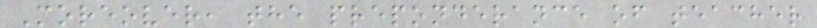Moreover, the preponderance of teacher
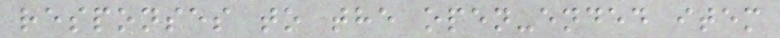responses to the open-ended item
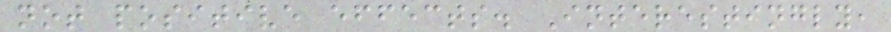not positive effects. Interestingly,
